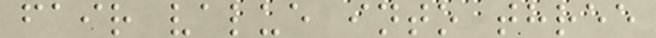fair value into three
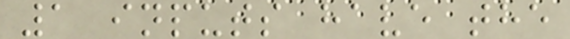1 inputs have the
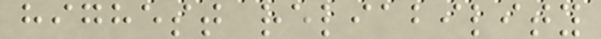highest reliability
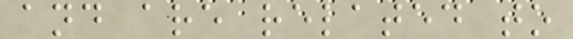and are related to
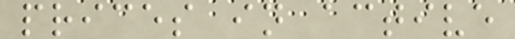prices in active
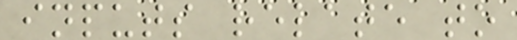inputs relate to
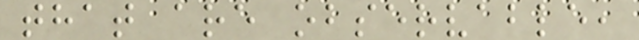that are observable,
